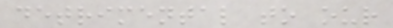detrimental to our
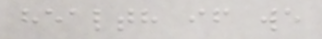health if we
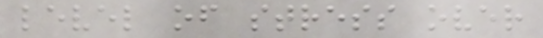level of stress over
